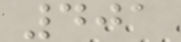401
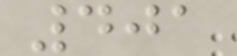401
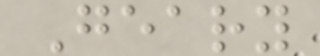Geary
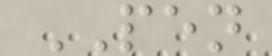PEN
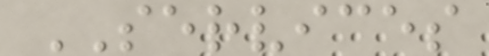SERVICES
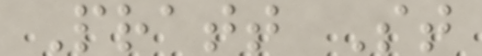Pratt St
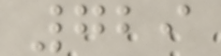729
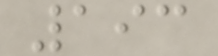193
